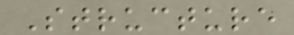Structure
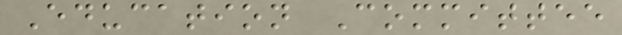Education Committee
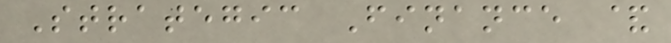Strategic Finance &
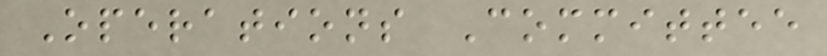Operations Committee
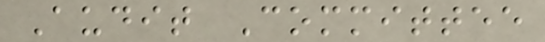Audit Committee
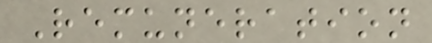Remuneration
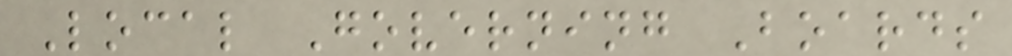Local Governing Boards
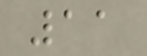11
